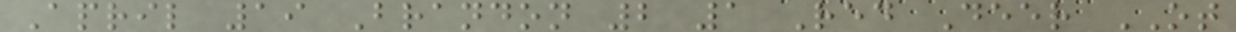April 19 Brandon 2 1 Red Deer OT
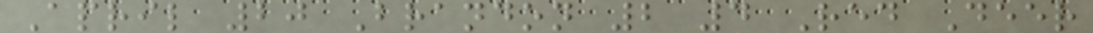April 20 Brandon 2 4 Red Deer
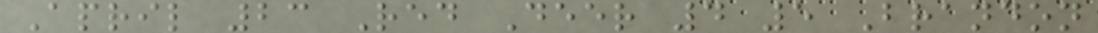April 23 Red Deer 4 5 Brandon
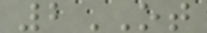2OT
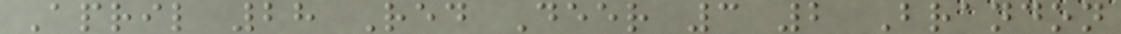April 28 Red Deer 3 2 Brandon
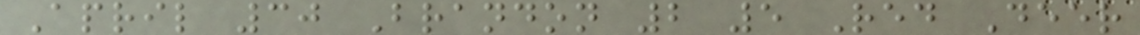April 30 Brandon 2 5 Red Deer
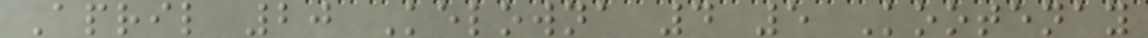April 20 Kelowna 4 5 Kootenay
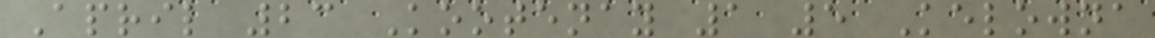April 23 Kootenay 1 5 Kelowna
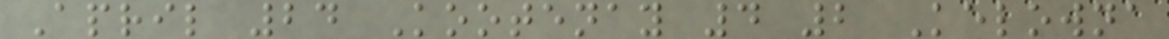April 24 Kootenay 4 2 Kelowna
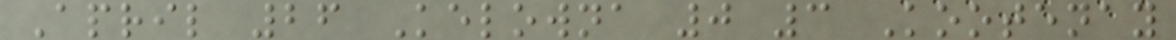April 26 Kelowna 0 3 Kootenay
